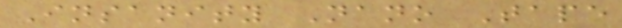Insanity Nano Tape
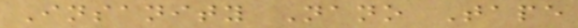Insanity Nano Tape
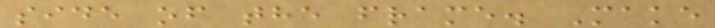side of the frame. Make
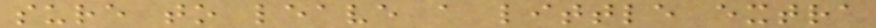sure to leave a little extra
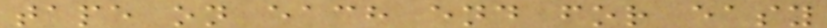tape on each end for easy
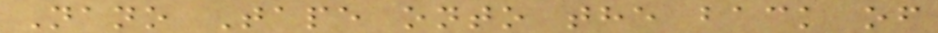Nano Tape onto the back of
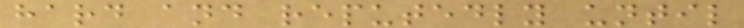hard and reputedly until
